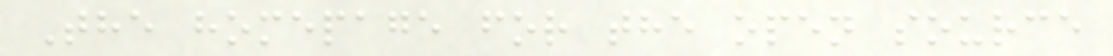The homepage for the open source
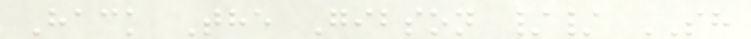Hack The Gibson // SH
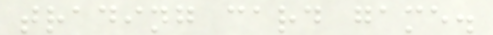trading card game.
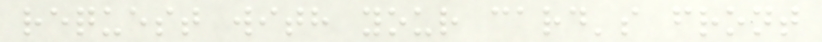request with your card's front
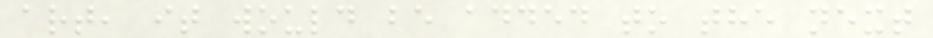art, it would be added to the next
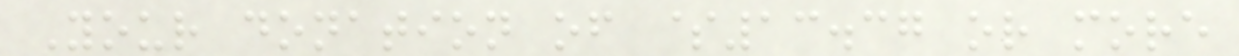Your donation of $13.37 or more
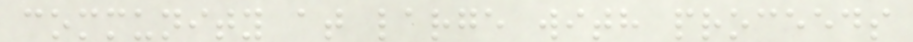community at large with proceeds
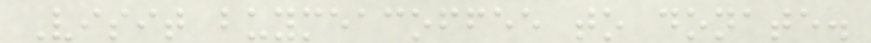Visit buymeacoffee to donate.
